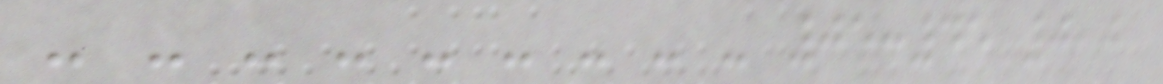- - - - - - - - - 05:45 0,0
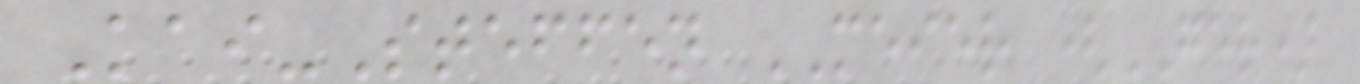Kai-Steffen MEIER (GER)
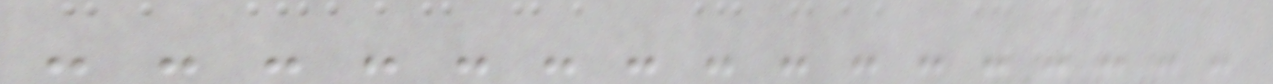- - - - - - - - - - - - - - - -
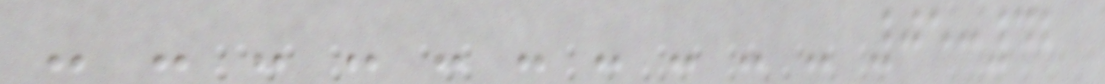- - - - - - - - - - 05:42
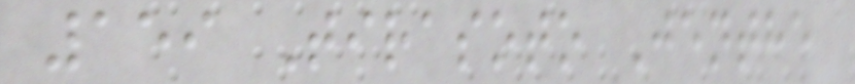159 Tirasoto Jenthe
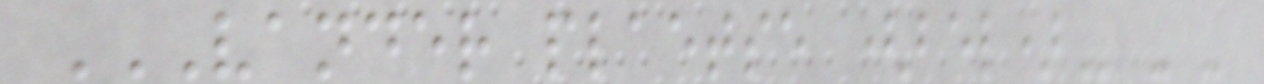VANDER PLAETSE (BEL) - -
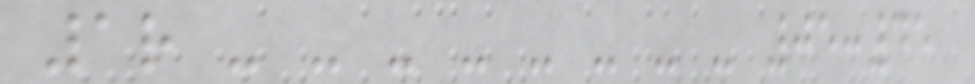1r - - - - - - - - 05:45
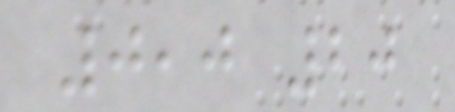0,0 20
